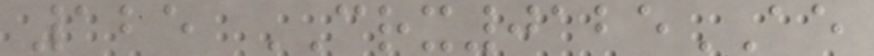125 CRX0125AE
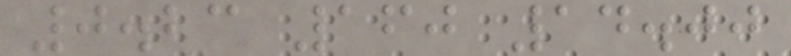0.23 160 14.00
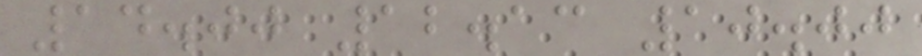14.00 12.13 10.00
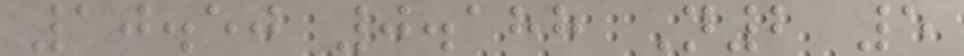10.50 0.188 N2 5
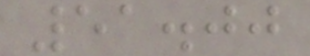51.00
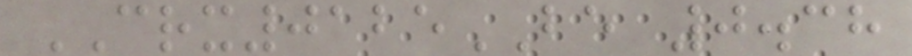CRX0125BE 0.38
